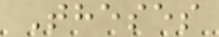Theses
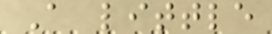A little
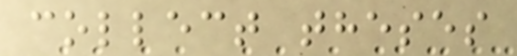collect theses
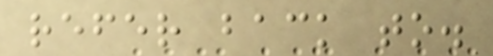refer back to.
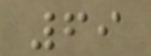69
